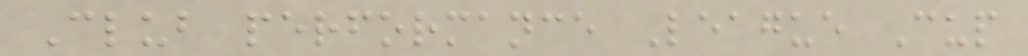Club performance League Cup
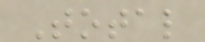Total
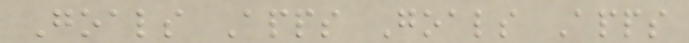Goals Apps Goals Apps
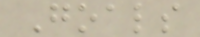Goals
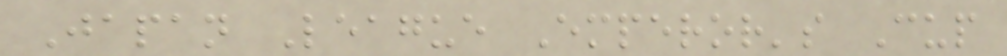Japan League Emperor's Cup
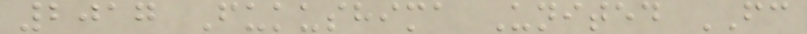2017 Fukushima United FC
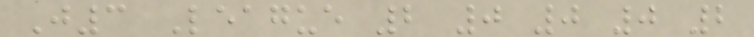J3 League 2 0 0 0 2
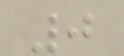0
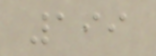199
